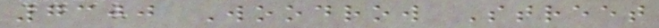7300 Woodrow Street
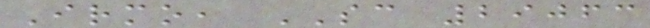Irmo, SC 29063
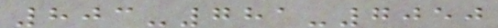803-781-7050
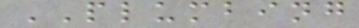PLUMBING
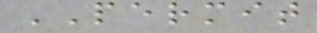PERMIT
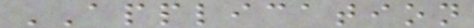APPLICATION
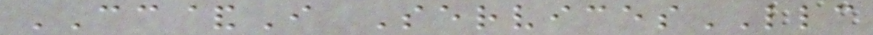CC&I ServicesLLC
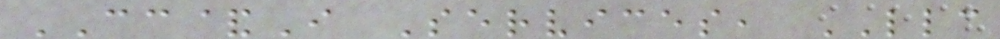CC&I Services, LLC
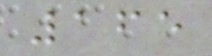165
